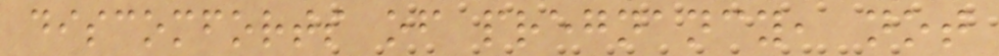discomforts of pregnancy, not
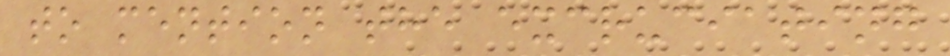to mention the excruciating
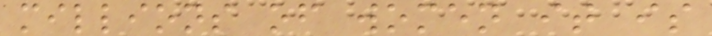millions of women it is
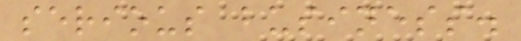serious business.
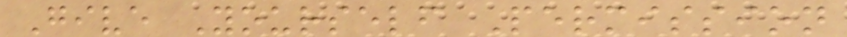Give Yourself Permission
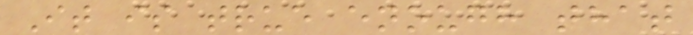It is true enough that
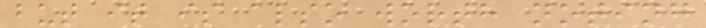but it is also worth noting
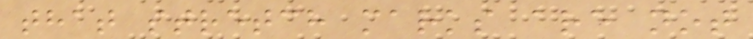that stretch marks are not
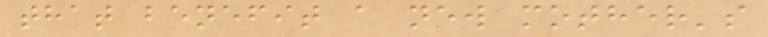that benefit a new mother's
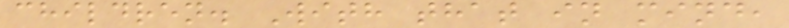children. With that in mind,
